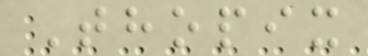Thopix
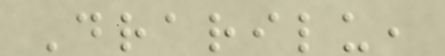Drarilu,
